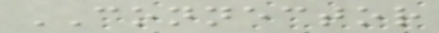CONNECTOR
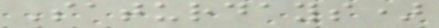Saturdays)
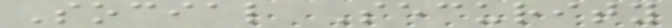Social Security
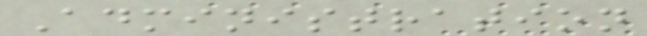Administration
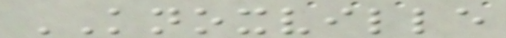KNOXVILLE
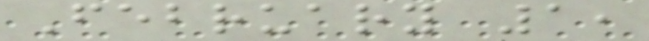February 1,
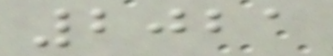2021
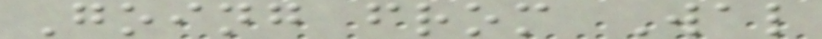Going from Wal
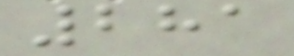281
